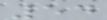54
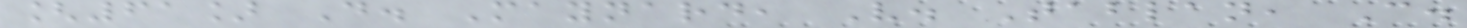[61] D. Maynard, V. Tablan, C.
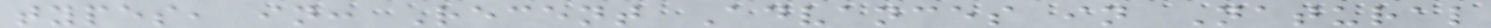types, in: Recent Advances in Natural
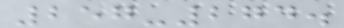257-274.
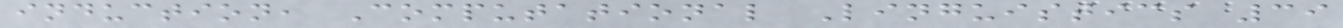induction, Computational Linguistics 39
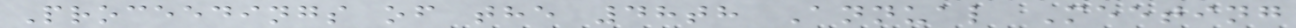Proceedings of the 48th Annual Meeting
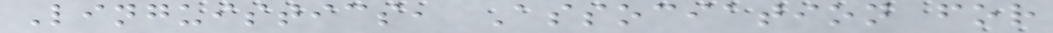Linguistics, Association for
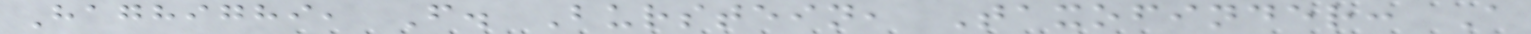Haghighi, F. Burstein, Taxofinder: A
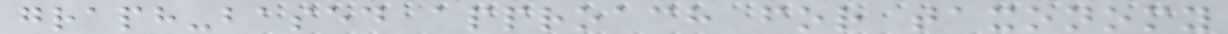graph-based approach for taxonomy
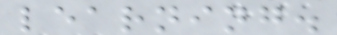learning.
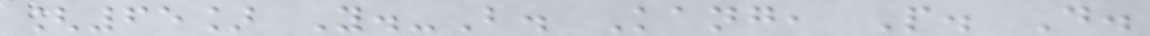[65] Y.-B. Kang, P. D.
